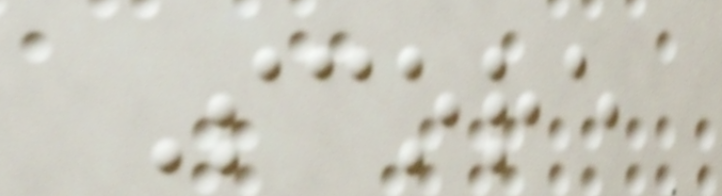Score
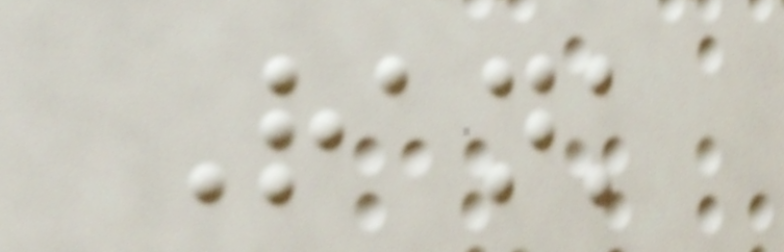Rank
